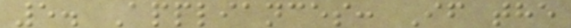5. Appliances: If the
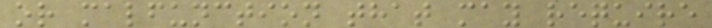or malfunction that may require
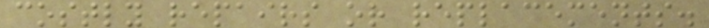costly repairs or replacements.
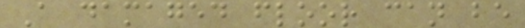A damaged floor can be
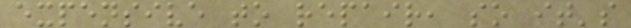expensive to repair, so it's
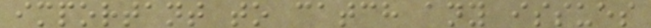important to catch any issues
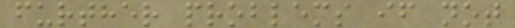further problems if not
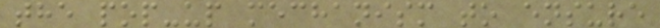the pop-up mechanism to ensure
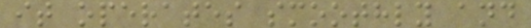it operates smoothly and
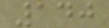140
